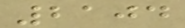2104
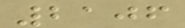2106
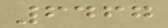6467
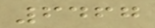6467
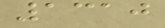1310
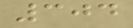304
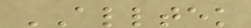ALLTEK
